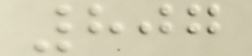807
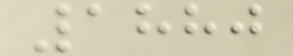1880
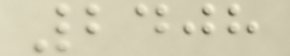2408
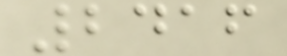2416
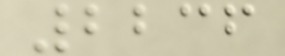2236
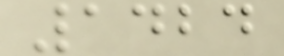1424
